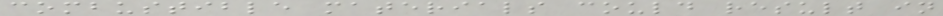combustible materials could result in
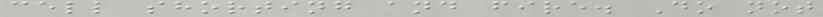cell shorting and fire. Do not
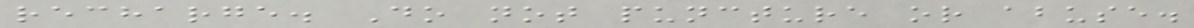recharge. Do not puncture or abuse.
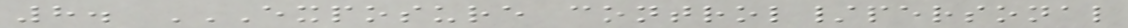8. EXPOSURE CONTROL/PERSONAL
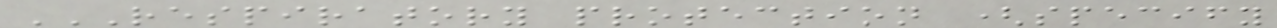RESPIRATORY PROTECTION (SPECIFY
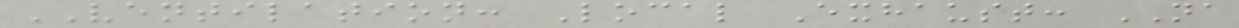VENTILATION: Local Exhaust: NA
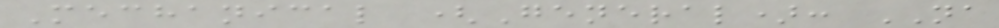Mechanical (General): NA
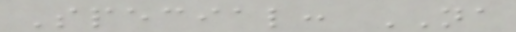Special: NA
